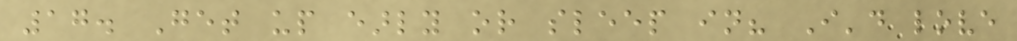17. Get up early or sleep in? I'd love
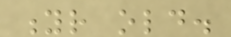yr old.
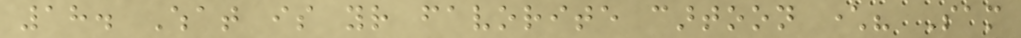18. What is your favorite cartoon character? Sam
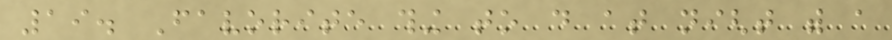19. Favorite thing to do at night with a
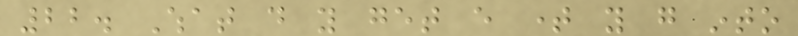22. What do you get every time you go into
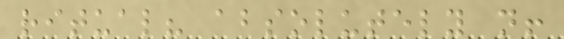ritual? absolutely not!
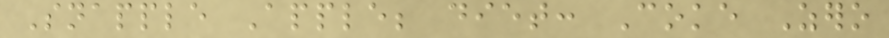Snapple Apple; diet: Coke Zero
